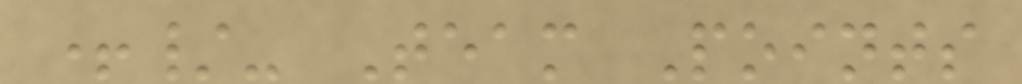+/- Team Points
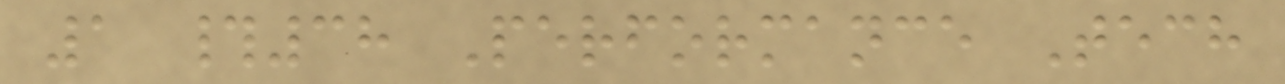1 #38 Performance Tech
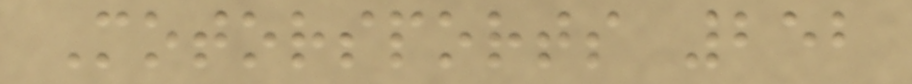Motorsports 252
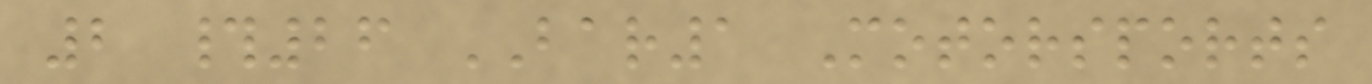2 #26 BAR1 Motorsports
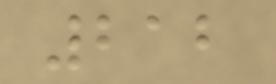212
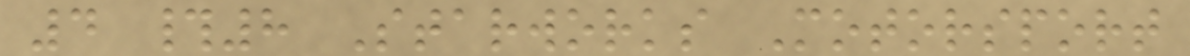4 #8 Starworks Motorsport
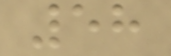58
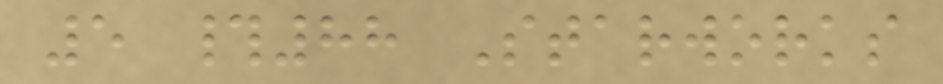5 #88 Starworks
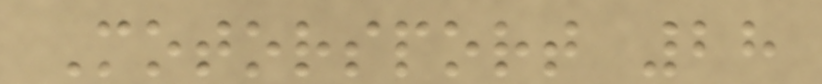Motorsport 28
